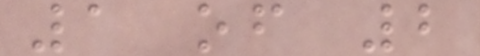1 of 2
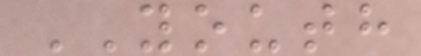YOUTH
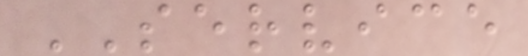SERVICE
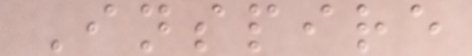Inspire
